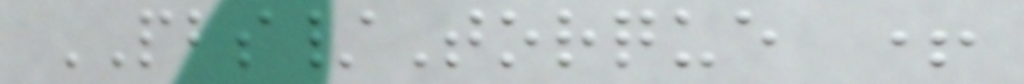PBS/Torque +
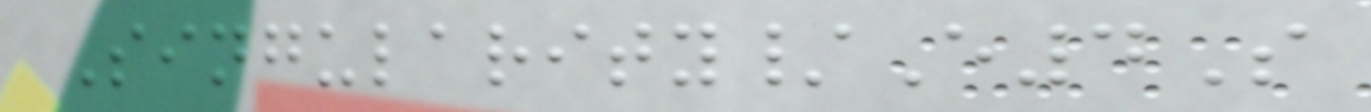Singularity/E4S
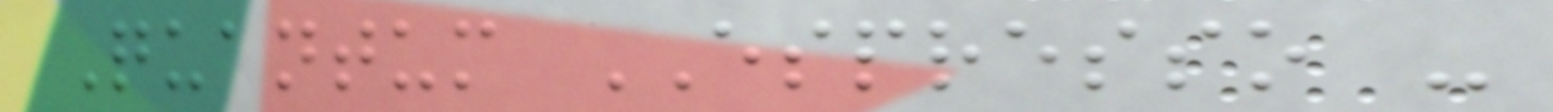Quantum ESPRESSO -
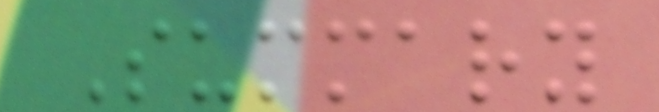Summary
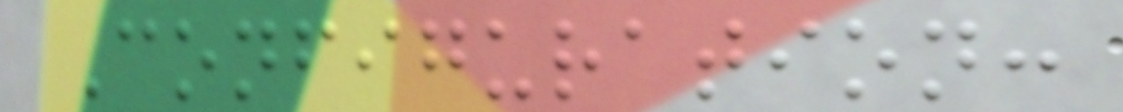Configuration:
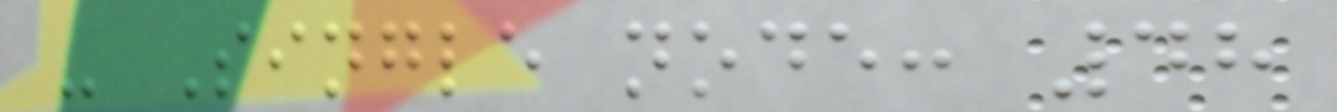- Single node: 48
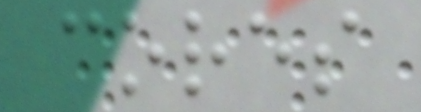cores
